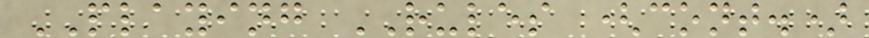PLAYING RULES (cont.)
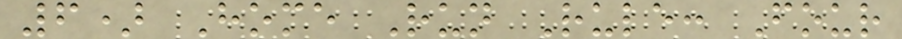6) Home Run Rule: Four
